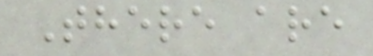There are
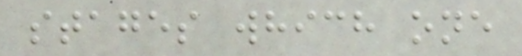stages which one
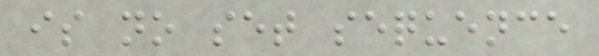is no set sequence
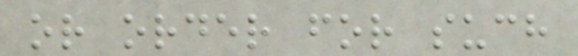or order for such
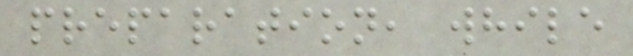preparation, while
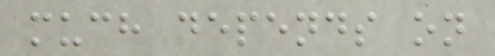much depends on
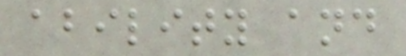ability and
